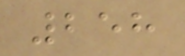258
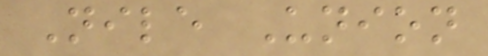Nile Union
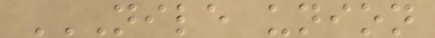NILE UNION
